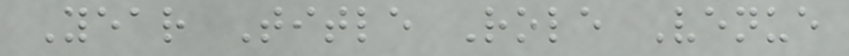Year Title Role Venue
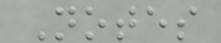Notes
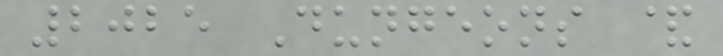2025 Dungeons &
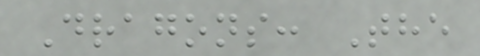Dragons: The
